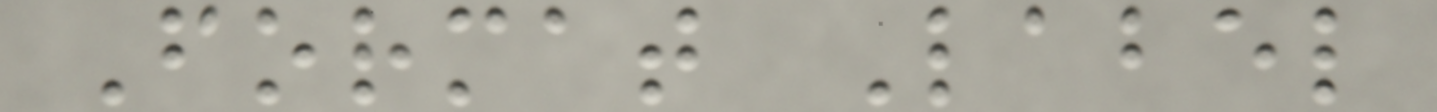Format Label
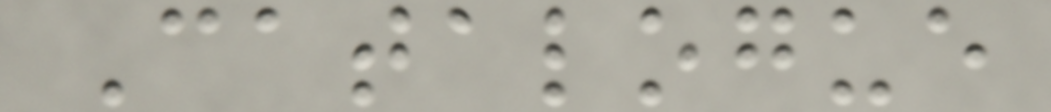Catalogue
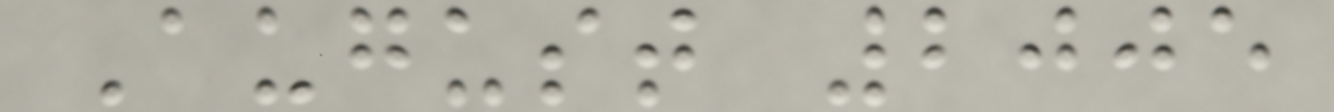August 2005
